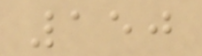150
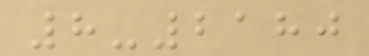8-2180
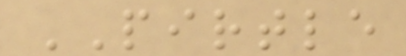PIRTLE
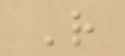R
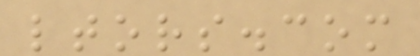ltors.com
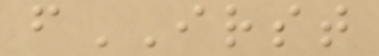fIRST
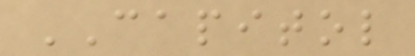CAPITOL
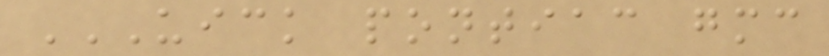UICK PONTIAC GMC
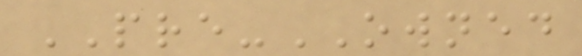PRE-OWNED
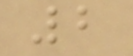2
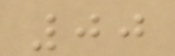00
